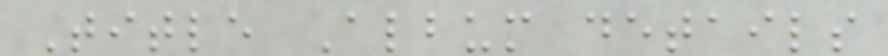Title Album details
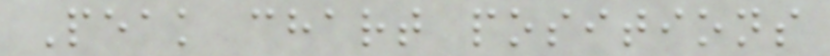Peak chart positions
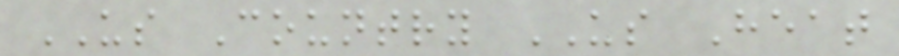US Country US Heat
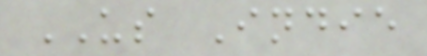US Indie
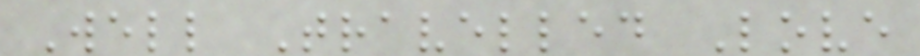Well Travelled Love
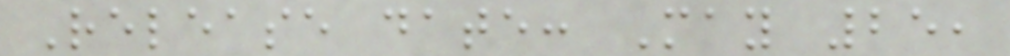Release date: May 25,
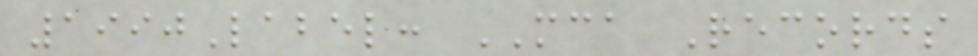1990Label: MCA Records
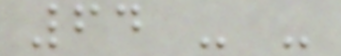64 - -
